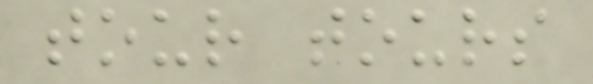tour tours
